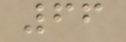66
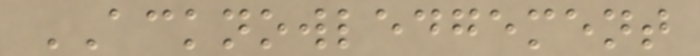ACKNOWLEDGEMENT
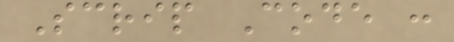Scrip Code :
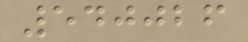540026
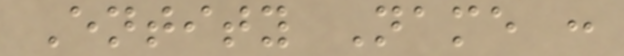Entity Name :
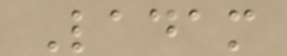Ladam
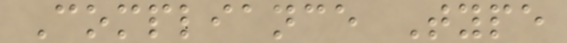Compliance Type
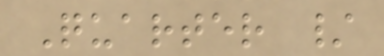Quarter /
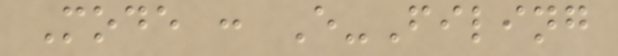Mode : E-Filing
